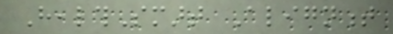HealthSmart Alignment
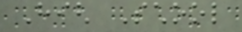High School
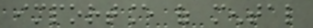importance of mental
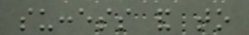success and to
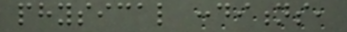physical conditions,
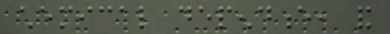chemical dependence, and
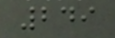249
